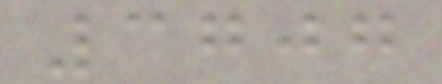3707
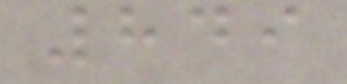849
